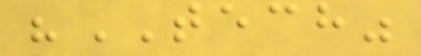"TECH"
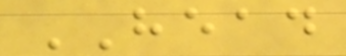HEAD
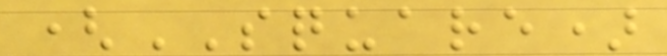(SQUARE)
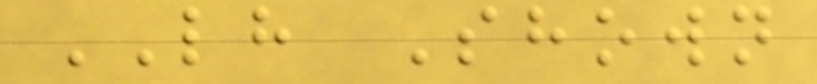LH Shown
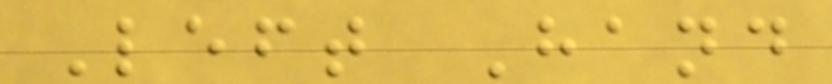Left Hand
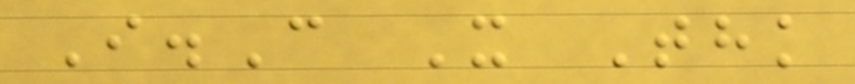I.C X Thk
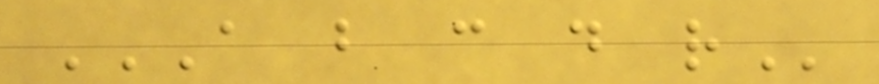A B C D R
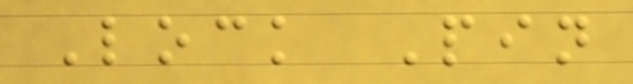Lock Pin
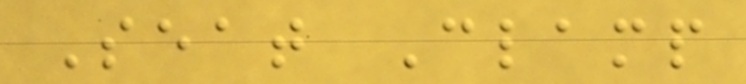Seat Clamp
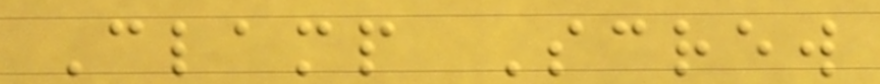Clamp Screw
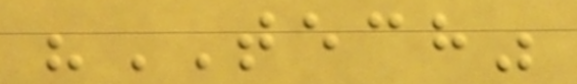"TECH"
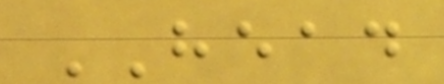HEAD
